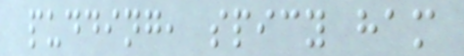pudding, spicy ham
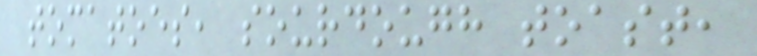tomatoes, sourdough toast,
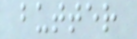butter
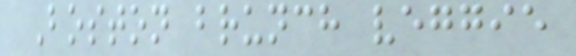Boston brunch veggie
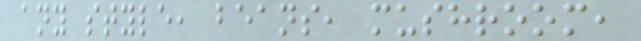any style, beans, mushroom,
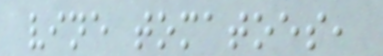vine tomatoes,
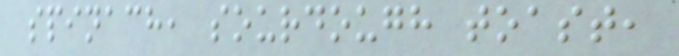spinach, sourdough toast,
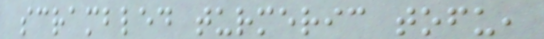scrambled turmeric tofu,
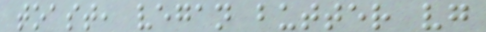toast, vegan butter vg
